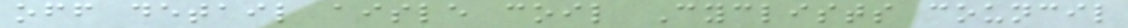off detail aisle coil Cyclists council
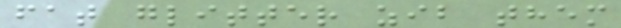fat glitter zib them
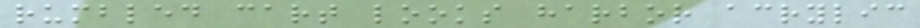rumbled cart looks harbor acrylic
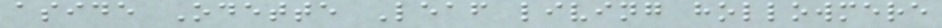aside Odette Leaf living hollowmere
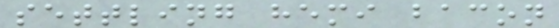settling hemi bacon
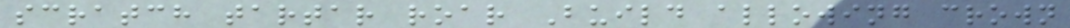scratch tartar roar Build allowing crown
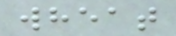wheat
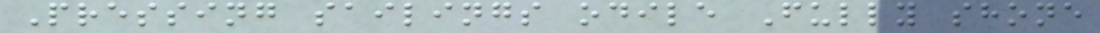Pressing sailings odile Fully shone
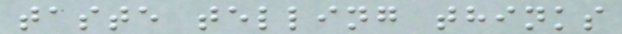taste telling thinks
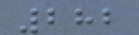282
